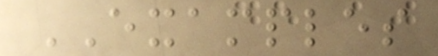EXAMPLES
